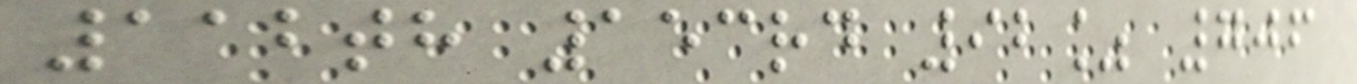112th 153rd 92% 706
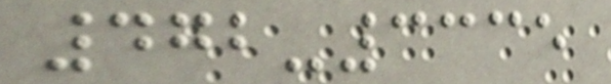472-3335
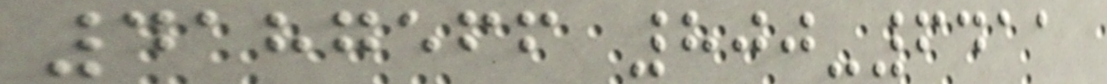4187566 800-6411
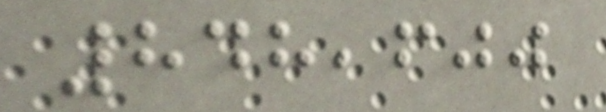848,600
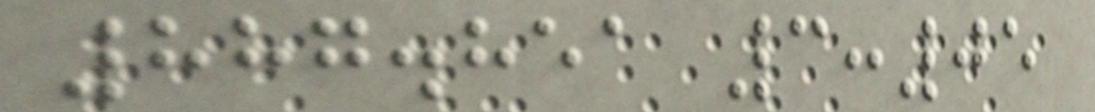887.851 3:05
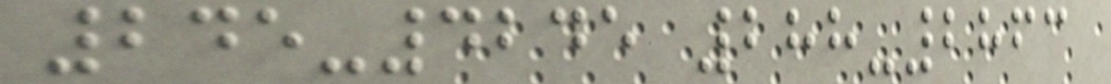245-4245 288-2863
